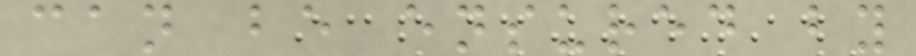can be ensured by
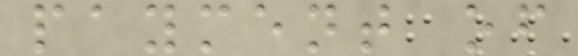payment of
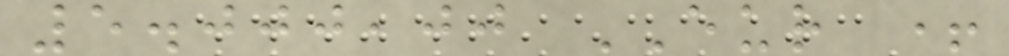5.000,00 EUR +
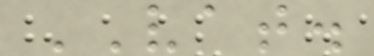VAT.
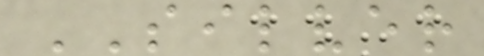SILVER
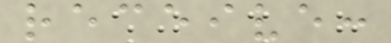receive:
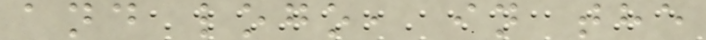and logo, in the
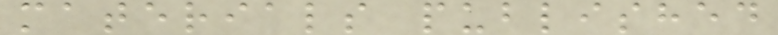materials published
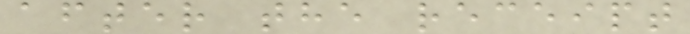after the receipt
